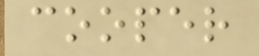cooper
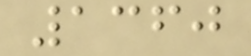1360
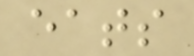eats
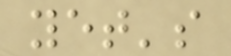yet's
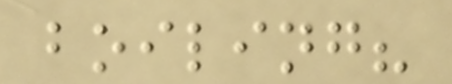boiling?
